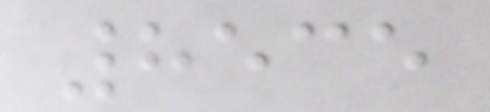8535
